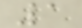1
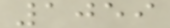1059
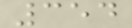354
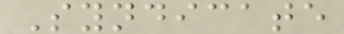Syndicate
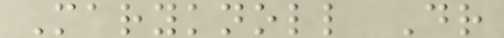Maryknoll Dr
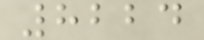8224
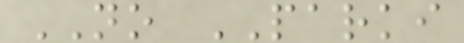NO PARKI
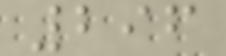296
